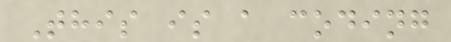This is a coding
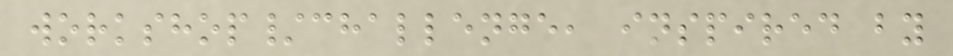workshop/challenge, inspired by
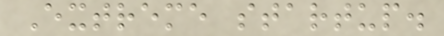Extreme startup.
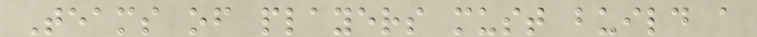Teams of players must build a
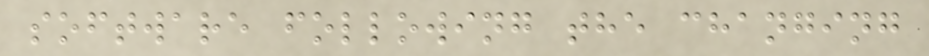software following the changing
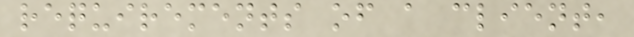requirements of a client,
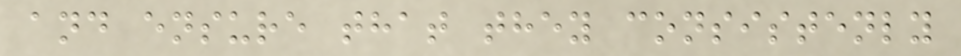and ensure that they consistenly
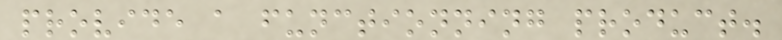provide a functionning product.
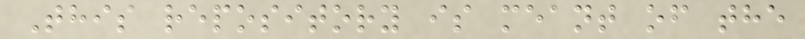This repository is meant of the
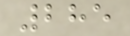285
